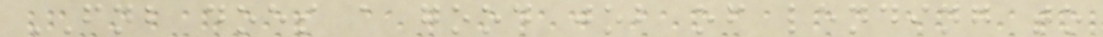FNB does a good job of lending to
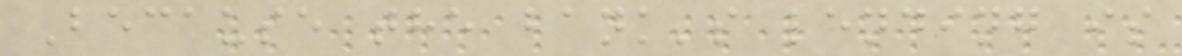Because the bank's lending is
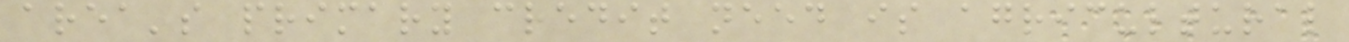area's primary credit need is agricultural
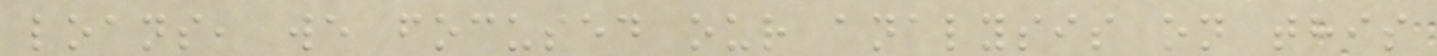loans, we focused our analysis on this
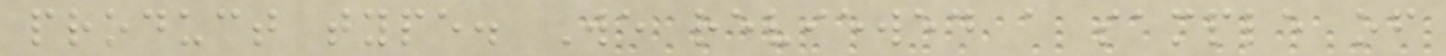product type. We reviewed a sample of
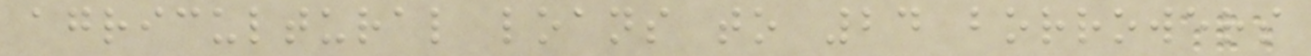agricultural loans to 24 borrowers
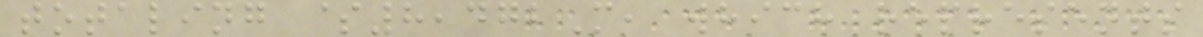totaling $8,472M, which represents
